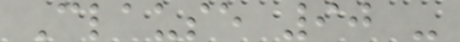Clause 90 -
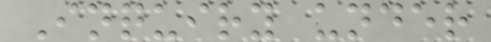Inquiry under
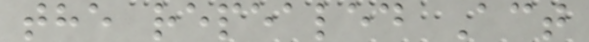the repealed Act
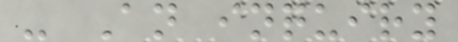- An inquiry
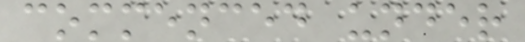commenced under
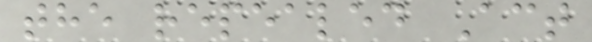the repealed Act
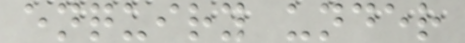enquiry under
